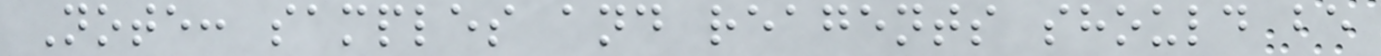Note: samples and reagents should be
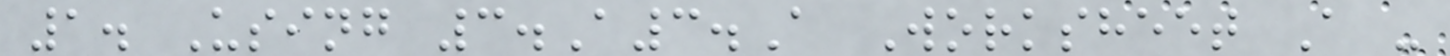1. Using 3.A3.A Worksheet A -
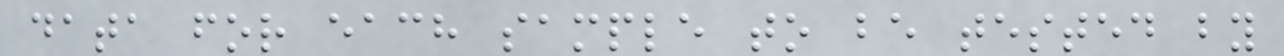data for each sample to be tested by
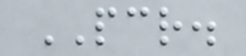PCR.
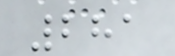281
